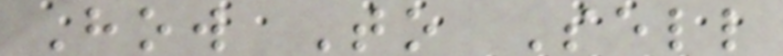How To Sell
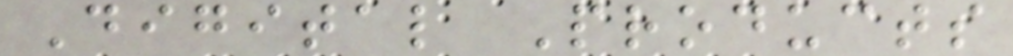Digital Products
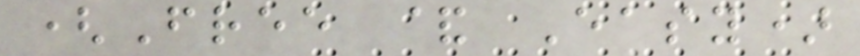(Free & Easy)
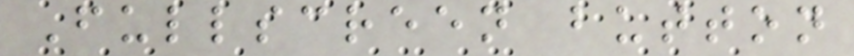Fullscreen button
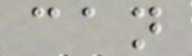can
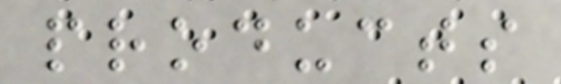products
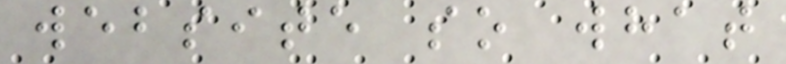website so what
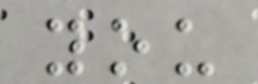you
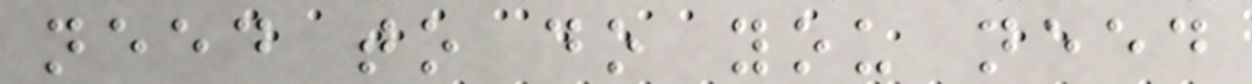need to do you need
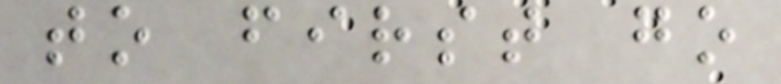to first go
